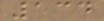134
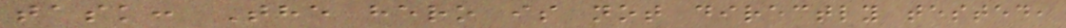task: The hero is not directly tested,
